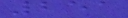251
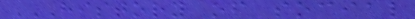HISTORY OF SOCIAL
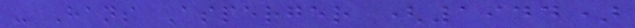- Hans Asperger (1944)
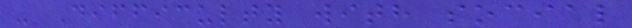- Difficulty with social
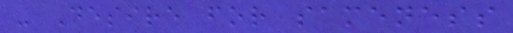- Desire for sameness
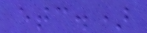etc.)
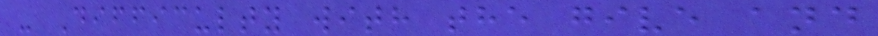- Difficulty with the give and
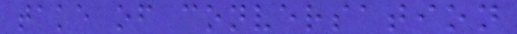take of conversation
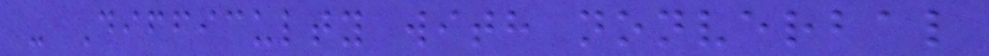- Difficulty with nonverbal
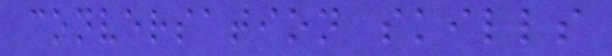conversation skills
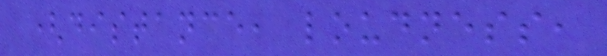(distance, loudness,
